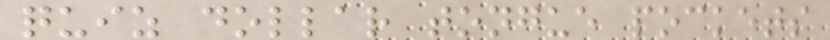quiz dollar tongue pockets
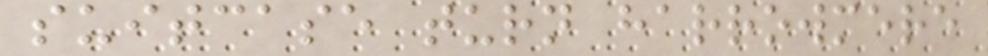suitcase turn harrowmere
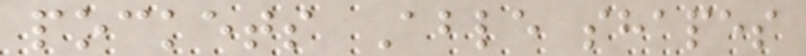pockets Able shapes
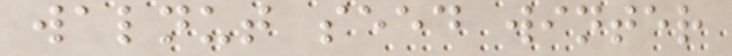walnut seed winter
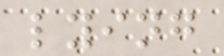lying
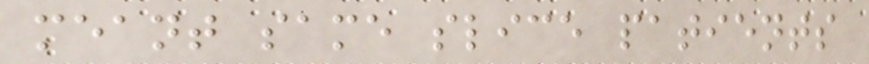meant same slice patients
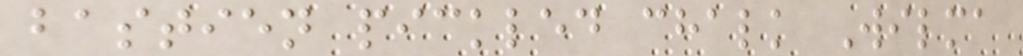bastien pickled chalk Wilma
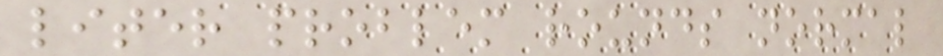liter problem rounds normal
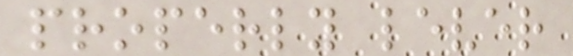properly lever
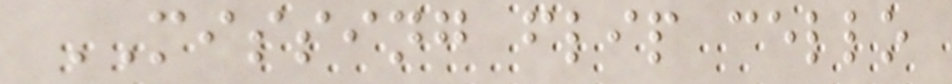MISSING flip cello
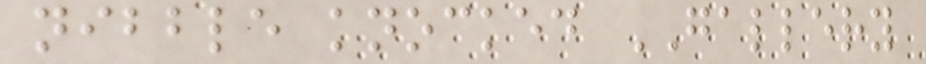nibble knocked GALLERY
